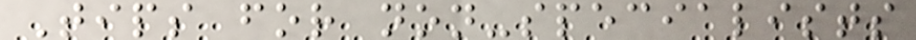Tips for non-specialists
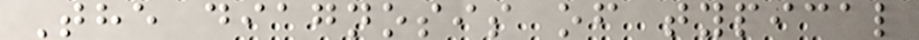The diagnosis of typical
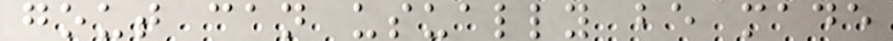gout can usually be made
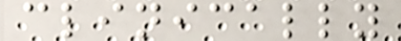clinically
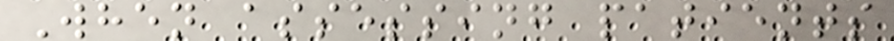When assessing patients
